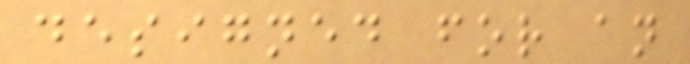designed for an
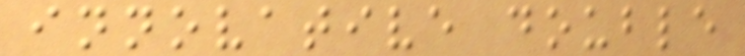innovative double
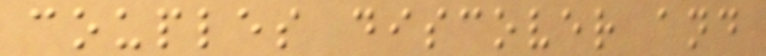couples discover and
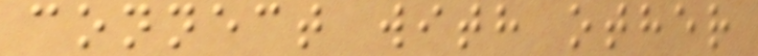connect with other
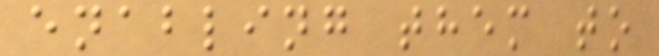enabling them to
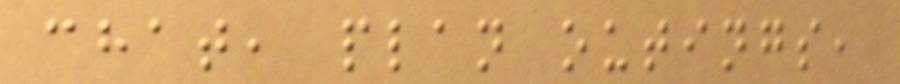chat, plan outings,
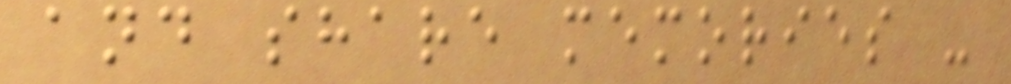and share memories -
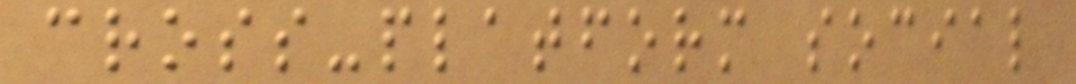cross-platform social
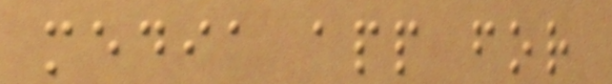media app for
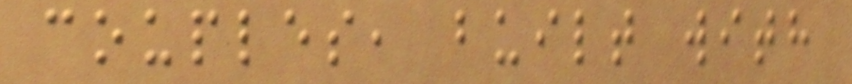couples, built with
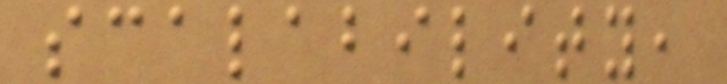scalability,
